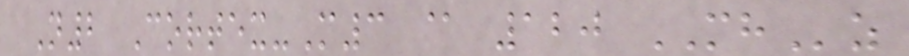N2 Cortex-M3 @ 120 MHz
